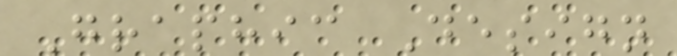Graphic Design
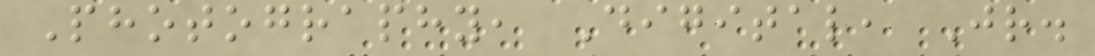Photography, Digital, Jr.
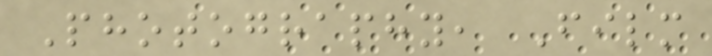Photography, Film
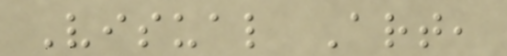Visual Art,
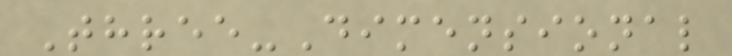Three-Dimensional
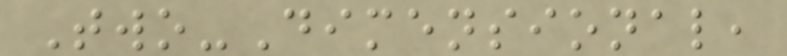Two-Dimensional,
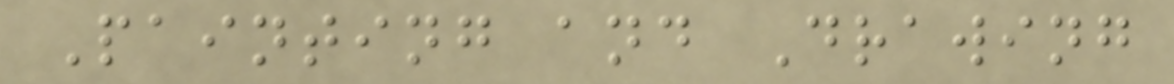Painting and Drawing
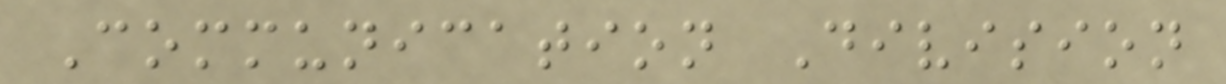Communication Division
